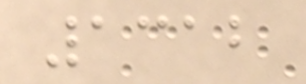1312
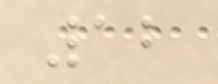12
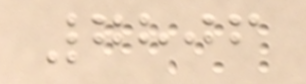7806
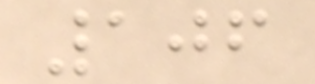106
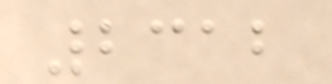2312
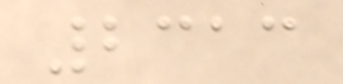2313
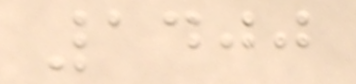1400
